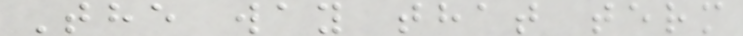The way that term
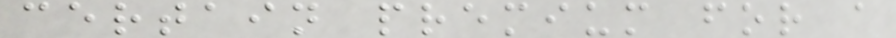certain premium for a
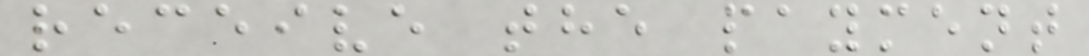receive the payment
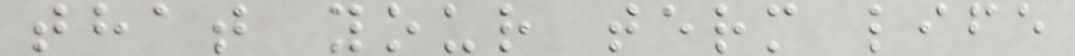that your term life
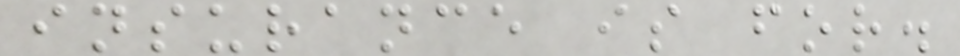insurance is for.
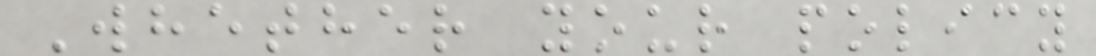Whether your policy
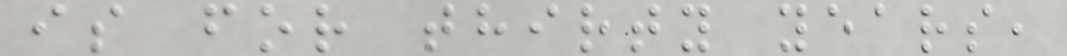is for thirty years,
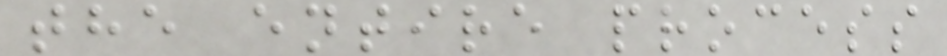the entire process
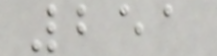251
